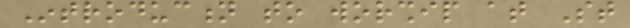Introduction to worship at St
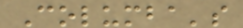Columba's
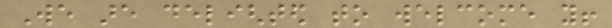We are delighted to welcome you!
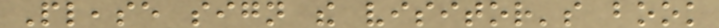Please sign the visitor's book
